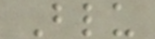Blu
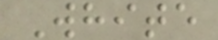White
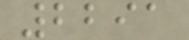2291
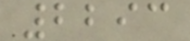2293
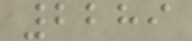2289
